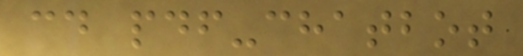cd pdf-chatbot
